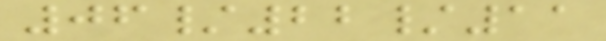06/22/11
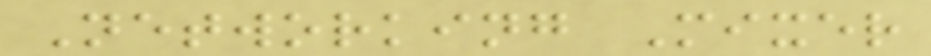Networking Mixer
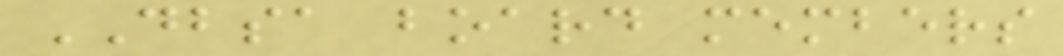DBSA board members
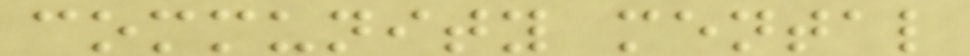community mental
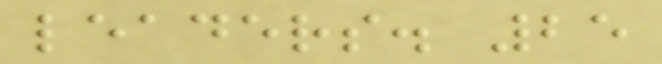leaders. 25
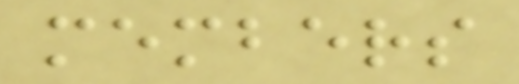members
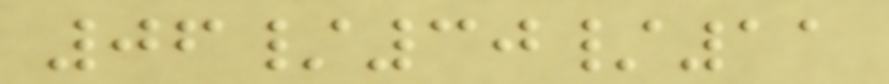06/30/11
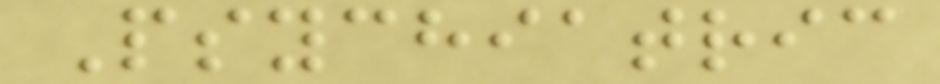Psychiatric
